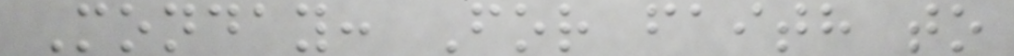Monday: For faith to
